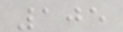105
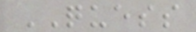QUESS
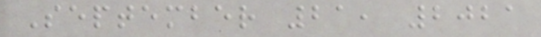September 21, 2021
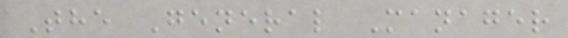The General Manager
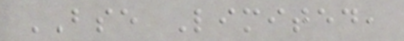BSE Limited,
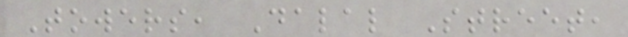Towers, Dalal Street,
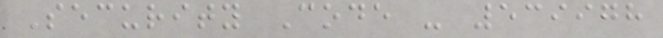Security Code - 539978
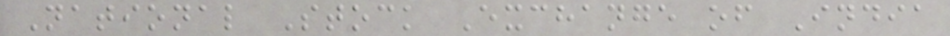National Stock Exchange of India
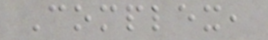Complex,
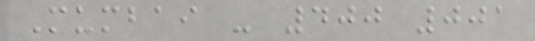Mumbai - 400 001
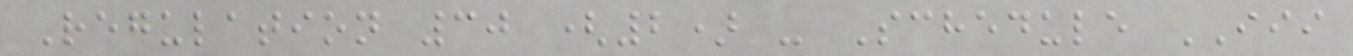Regulation 30 (2) - Schedule III
